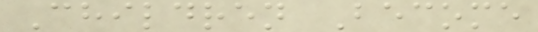Children Become
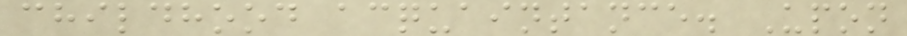childhood acquaintance. Upon
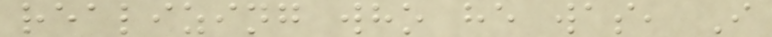realizing who he was, I
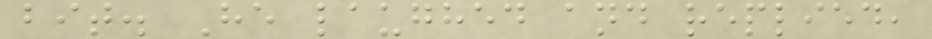bit. He laughed and replied,
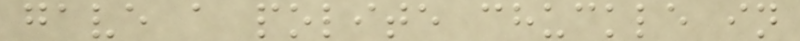gave a polite chuckle in
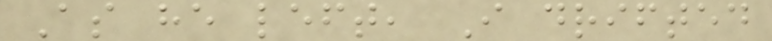As he left, I drifted
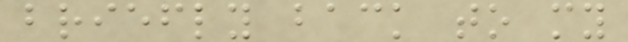briefly back to my
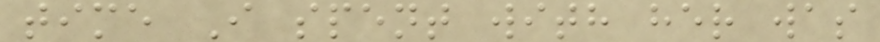time I spent with her was
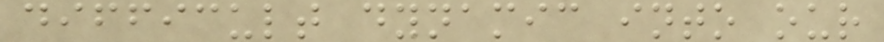difficult dynamic into our
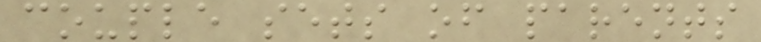couple sets of parents
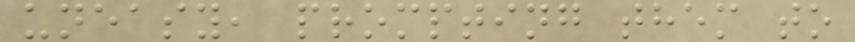uneasy, prompting them to
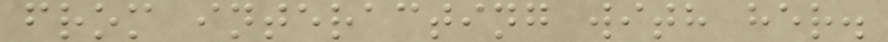from interacting with her.
